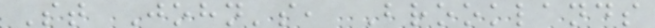St John's, Brooklands
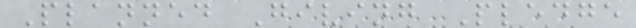Planned Giving Pledge
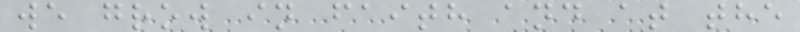we grow in faith and at the
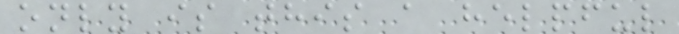only is this a helpful
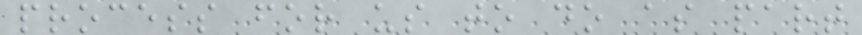process for us to do as part
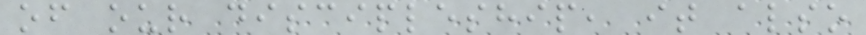of our discipleship, it also
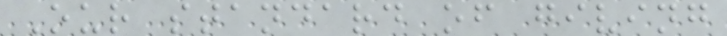Our standard of giving
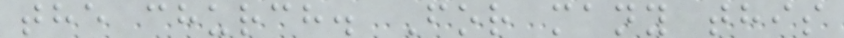the church. For many this
